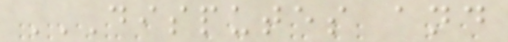DISPUTES AND
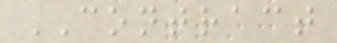CONTRACT
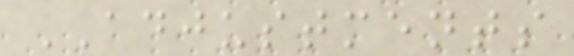ADJUSTMENTS
